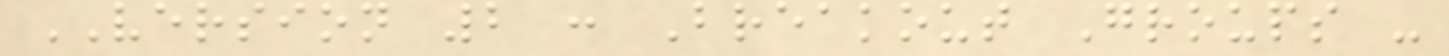VERSION 2 : Breakout Groups -
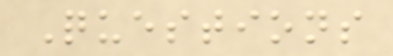Questions
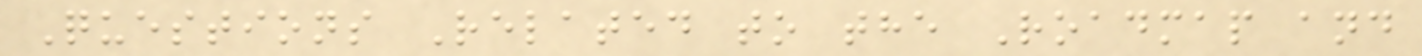Questions Related to the Roadmap and
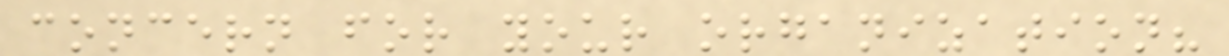concern for your organization?
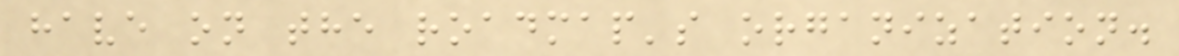have on the roadmap's organization.
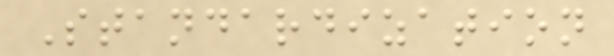Standardization
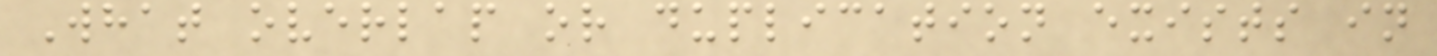What overlap or duplication exists in
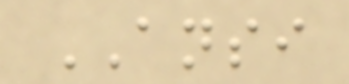ANSI
